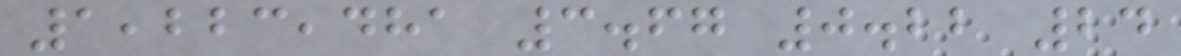1,223,481 3.67 0.22 24
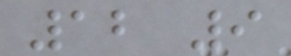12 9
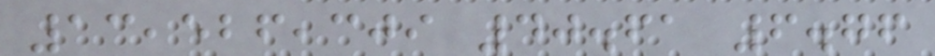13,526,309 40.61 6.76
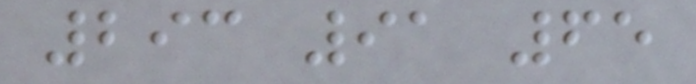293 91 65
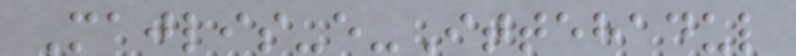Majlis-e-Ittehadul
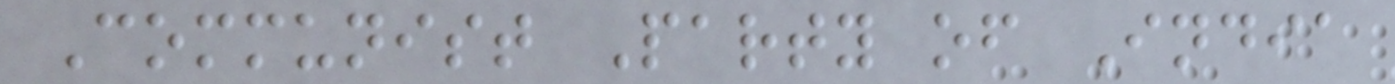Communist Party of India
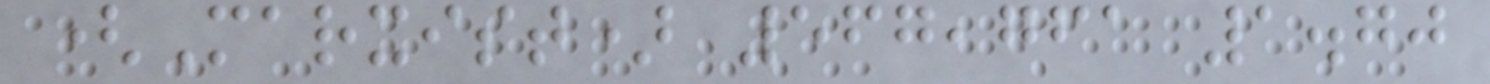(Marxist) 567,761 1.70
